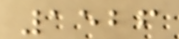1526
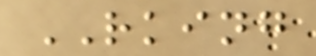RKING
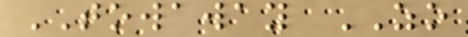TOWAWAY ZO
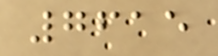7615
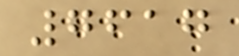7617
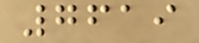7619
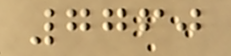7760
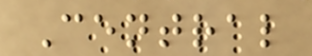Central
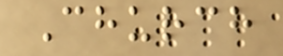Church
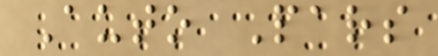Auto Pars
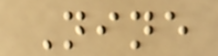Nine
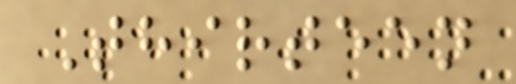Thirteen
